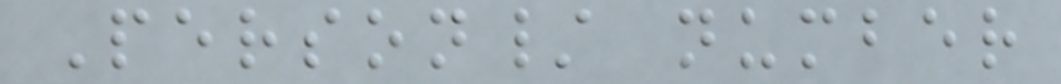Person/ number
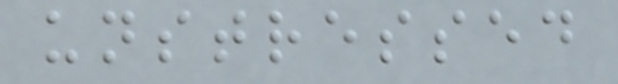unstressed
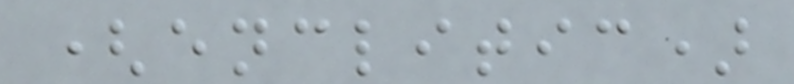(enclitic)
